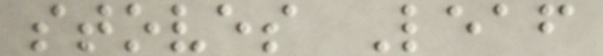stoves Leaf
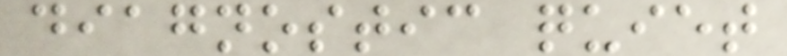diagnostic quiet
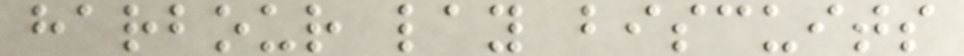harbour lay biscuits
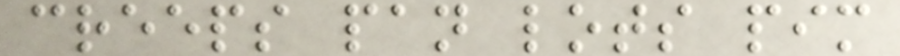creeps pan lots pim
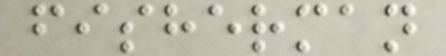fisherman
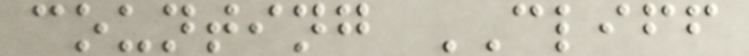counting CLIFF
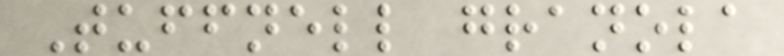Tuffnell granola
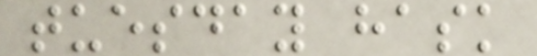tuesday hask
